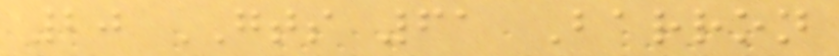20 GTS 61 Barron
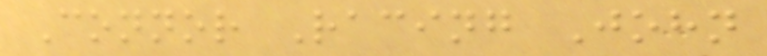Connor Racing John
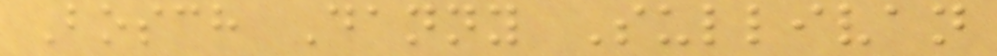Bosch Danny Sullivan
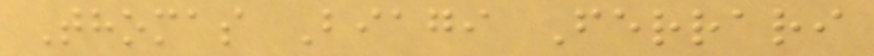Thomas Biagi Ferrari
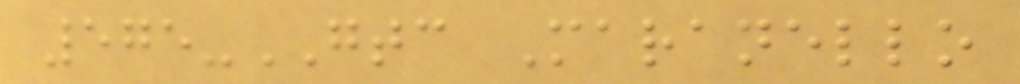575-GTC Maranello
